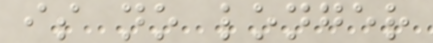is no longer
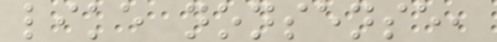like nonsense,
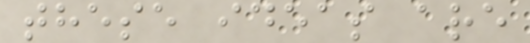these ideas are
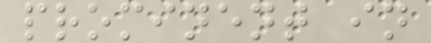prominent in
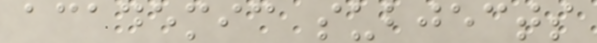academic subjects
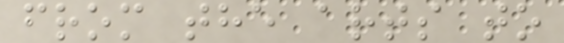from the arts to
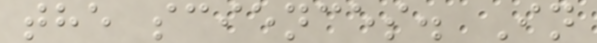the sciences. In
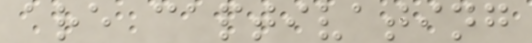are captivating
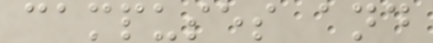campuses and
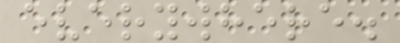everywhere.
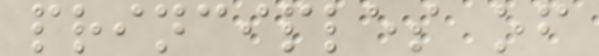principles of
